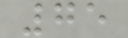75
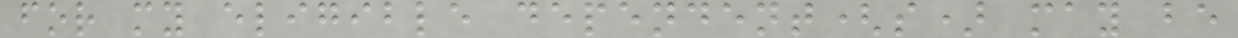for my eligible dependent(s) may be
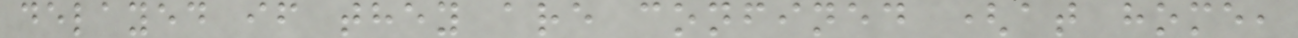delayed if they are confined (at home,
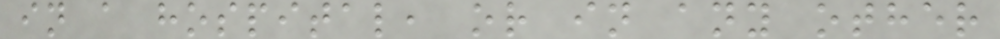in a hospital, or in any other
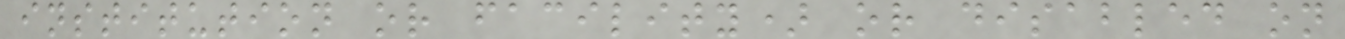institution or facility) or disabled on
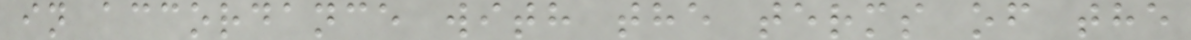in accordance with the terms of the
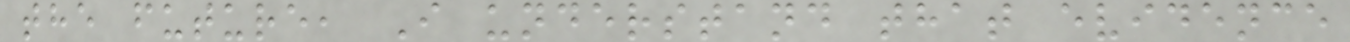the future, I understand that evidence
